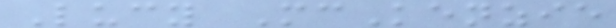Lucy McKenzie
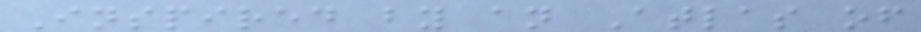Inspired by an Atlas of
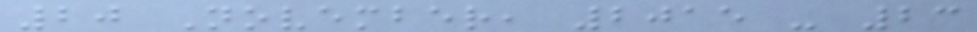20 November, 2015 - 23
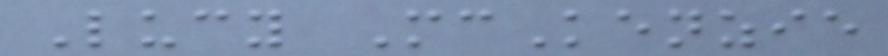Lucy McKenzie
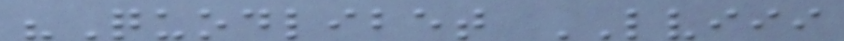"Quodlibet LVIII
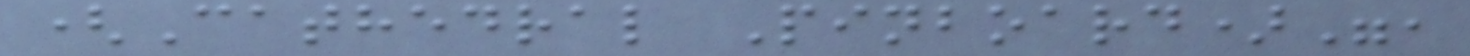(Cathedral Pinboard)",
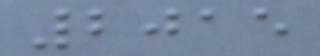2015
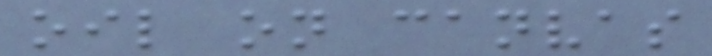oil on canvas
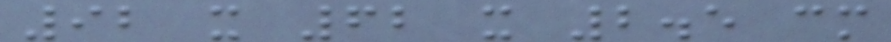92 x 62 x 2.5 cm
